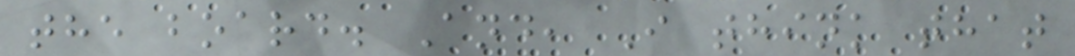the board. And, I think that
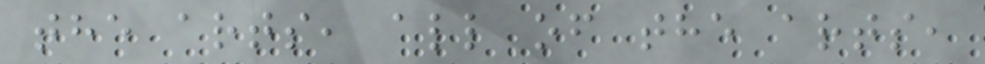the arts, all of the arts,
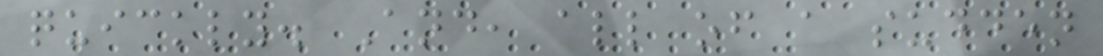quickly. And, all of a sudden
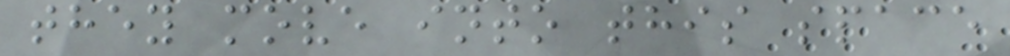they move into this space
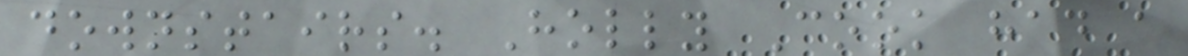downstairs. Holly Cook had a
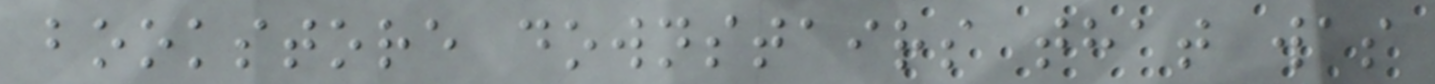bookstore downstairs that was
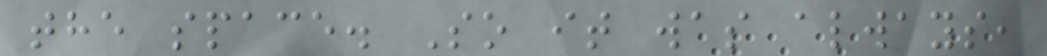the space. So it was always,
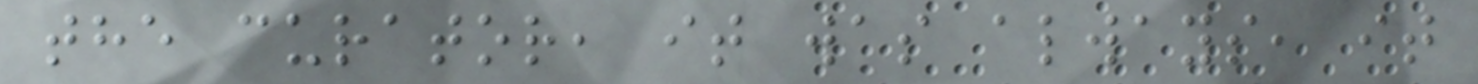the curator, it was always, it
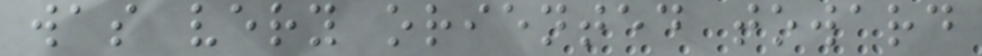was very oriented toward
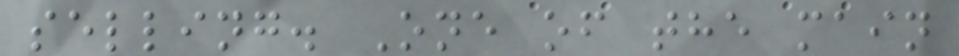selling. One of the main
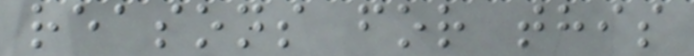reasons for this
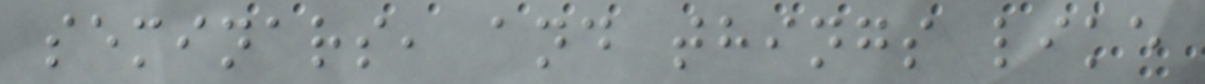seminars, and things like
